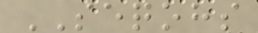SEQOHS
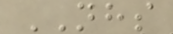NHS
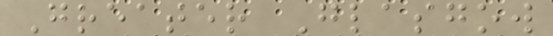Greater Glasgow
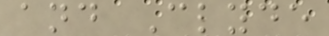and Clyde
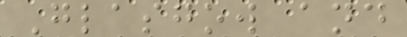Glasgow and
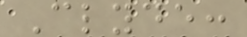Clyde:
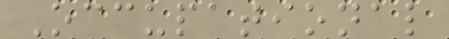Occupational
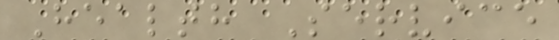Health Service
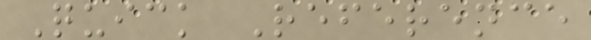Quick Reference
